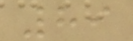89
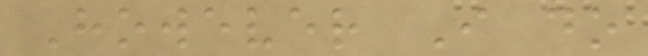However I do
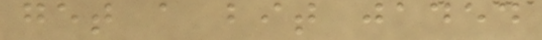get a bit jaded
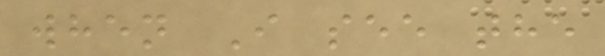when I see the
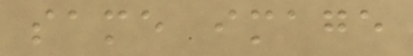same image
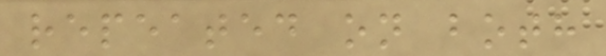repeated on both
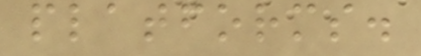platforms.
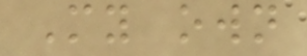My own
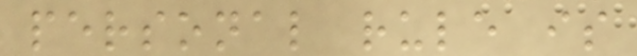personal rule is
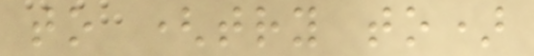to (try to)
